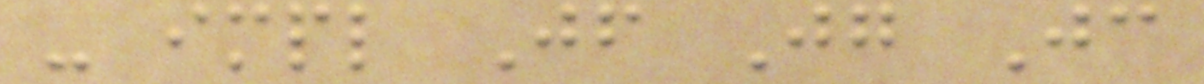- impl Jf Jg Jc
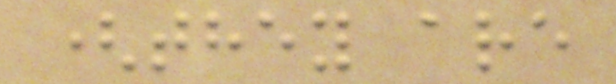(they are
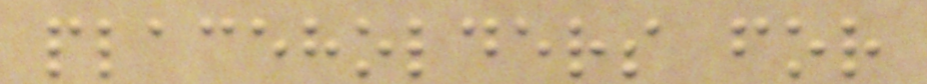placeholders for
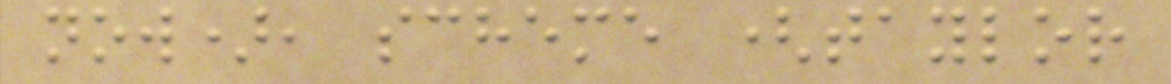now), scheme (taylor
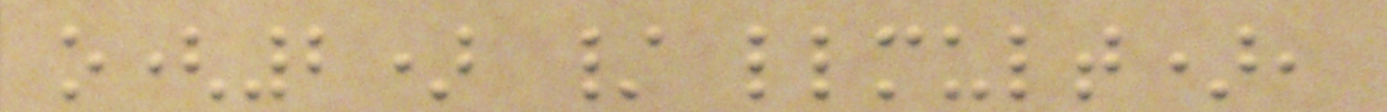o(2) / llmult),
